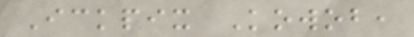Ickpix Kowob,
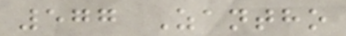577 Zantho
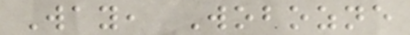Way, Wobozne
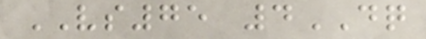VS75 4DQ
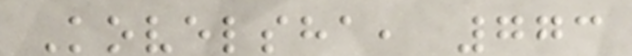Kovelsha, 773
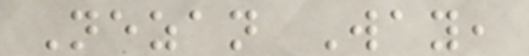Nezan Way,
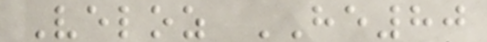Veloz HE80
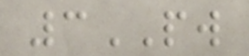3PW
